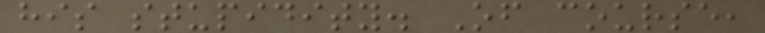his stupidity. Of course,
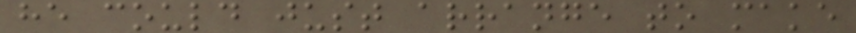he could just arrange to make
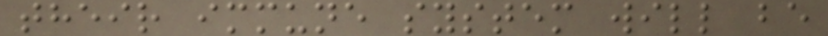their immune system will be
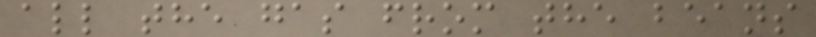all the gas from the beans
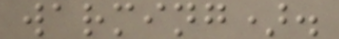warming).
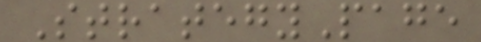StrategyPage
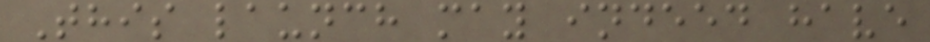This launch may indeed have
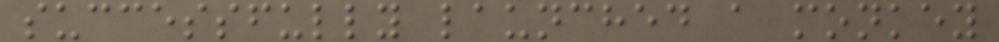successfully launched a monkey
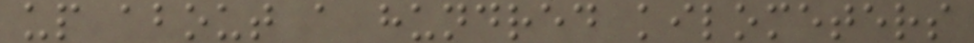up about a hundred kilometers
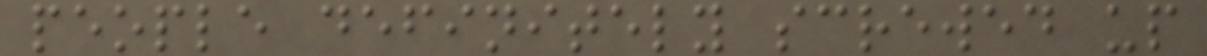people definitely screwed up
